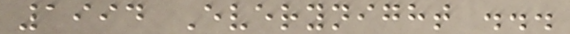1994 Everynight ...
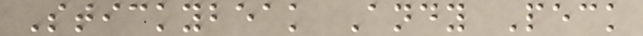Stickybeak Andy Peck
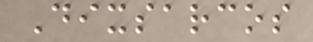Dixsarcos
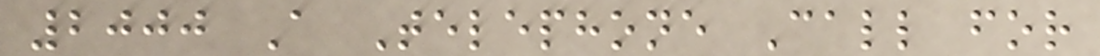2000 A Telephone Call for
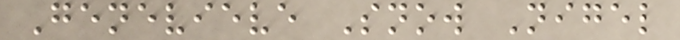Genevieve Snow Nigel
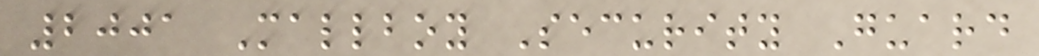2001 Mallboy Security Guard
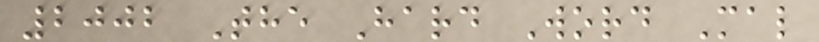2002 The Hard Word Mal
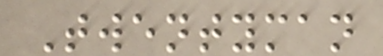Twentyman
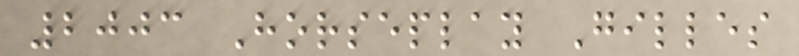2003 Horseplay Gilles
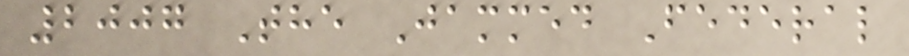2007 The Jammed Federal
